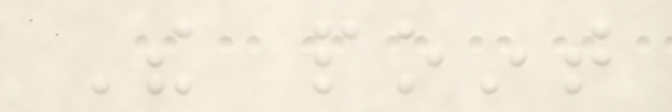The point
